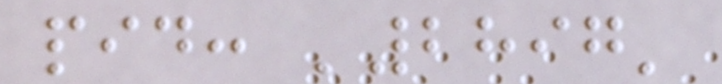pid: '2897'
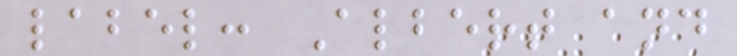label: Albert and
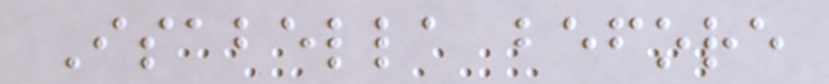Isabella before
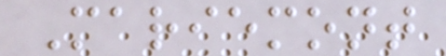Mariemont
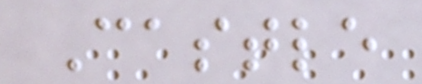Castle
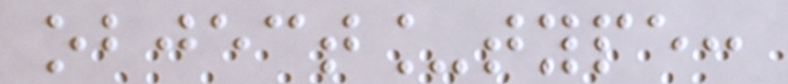object_type:
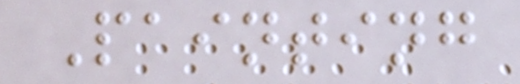Painting
